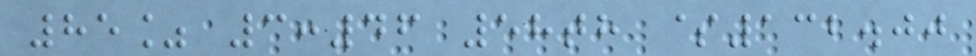85% 3:46 58th $132.00
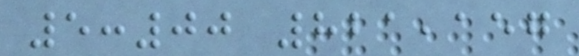5:00 821,157
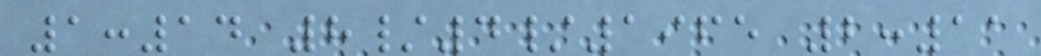1:14 8/4/1965 2:11
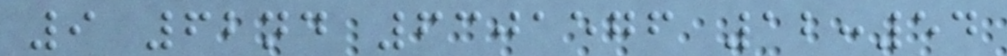9 62nd 6301576 12:54
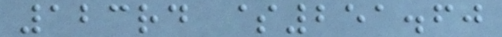123rd $251.60
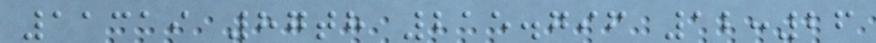11319 87th 215.796 12:26
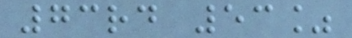73rd 53%
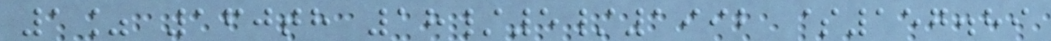1% 160th 18/5/1992 $157.89
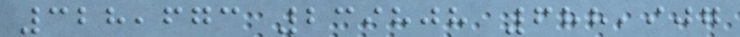328,673 239808 688,907
